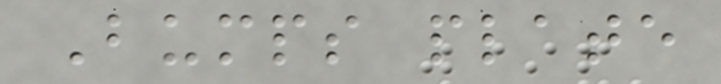Bumps plate
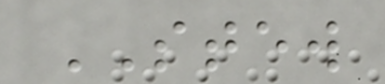STEW
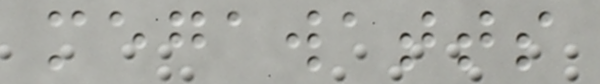megawatts
